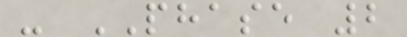- PHASE 2
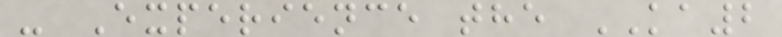- Experience the KA2
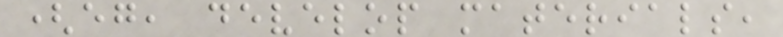(eg, develop materials,
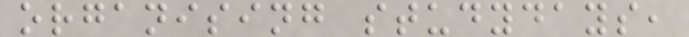organising studydays,
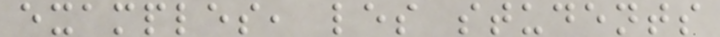examples, les students
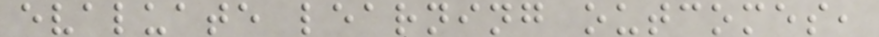evaluate learning outcomes,
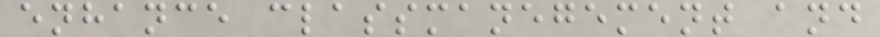enhance classmanegement and
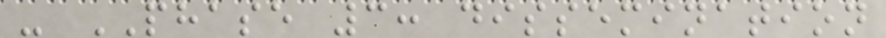- PHASE 3: dissemination
